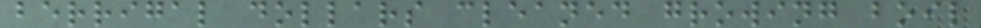berrigal dollars cleaned growing boil
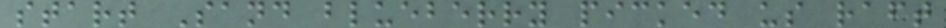start Sand blueberry picked us raft
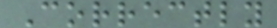Correctly
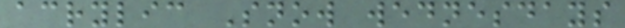acrylic Snow wednesdays
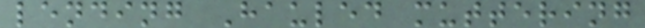lending Hauled muttering
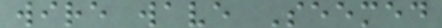wire wave Seemed
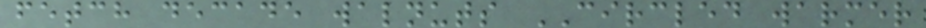fetch decade walnuts CIRCLED warmer
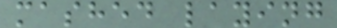mashed laying
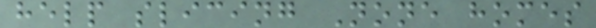help slicing None homes
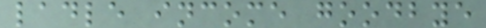ladle income goodbye
